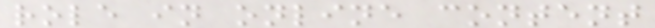role in online content
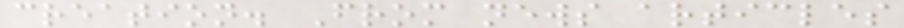creation. From news articles
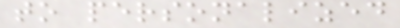to personalized
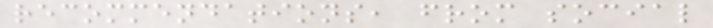recommendations, from social
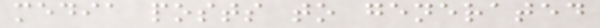media posts to generated
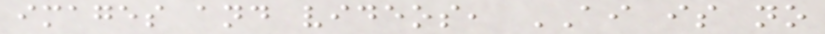images and videos, AI is no
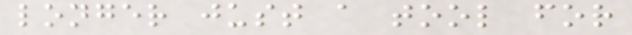longer just a tool for
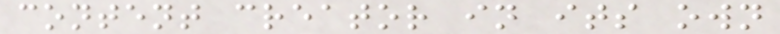content creator in its own
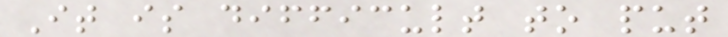It is difficult to put
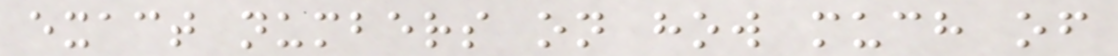exact numbers on how much of
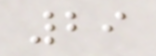29
